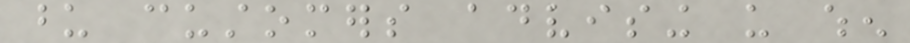upon customers advising us when
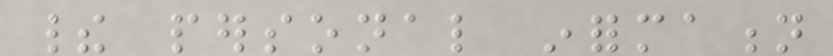their personal information
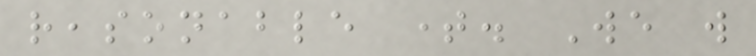reasonable time. We will
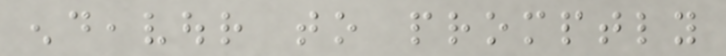endeavour to promptly
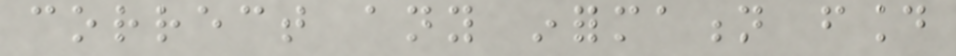correct any information found
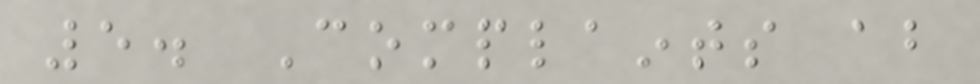5. Complaints about
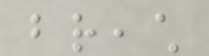breach
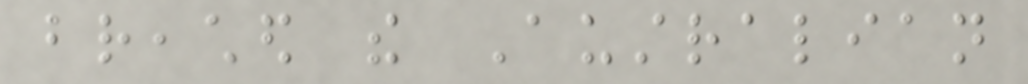breached the Australian
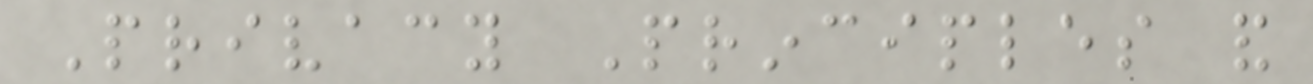Privacy Principles and
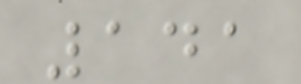141
